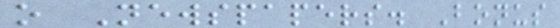o Newspapers. Bonus
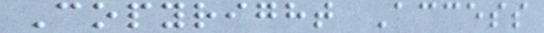Copyright Access
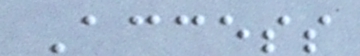Access
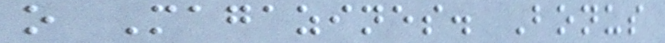o Magazines. Bonus
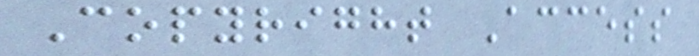Copyright Access
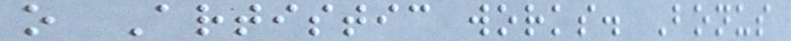o Artistic works. Bonus
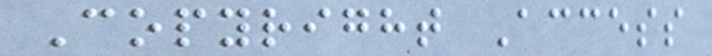Copyright Access
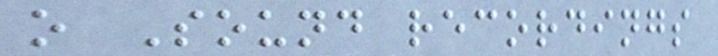o Sound recordings
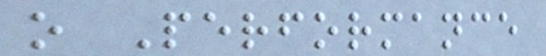o Performance
